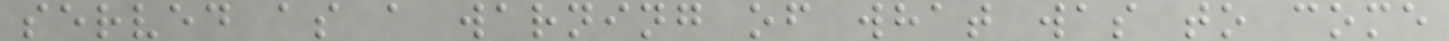served as a warning of what was to come
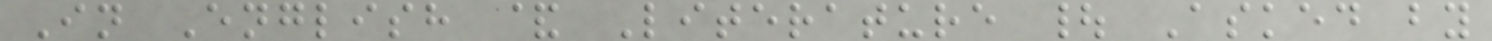In English & Literature | Asked by
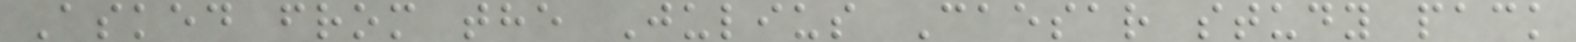Asked from the Julius Caesar study pack
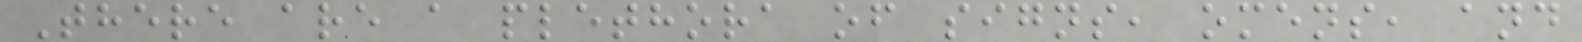There are a plethora of signs, omens, and
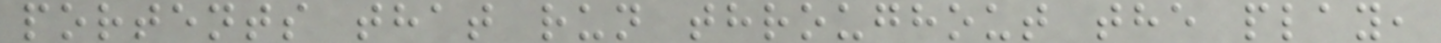portents that run throughout the play,
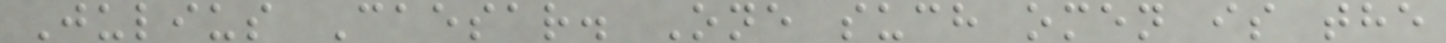Julius Caesar. One such omen is the
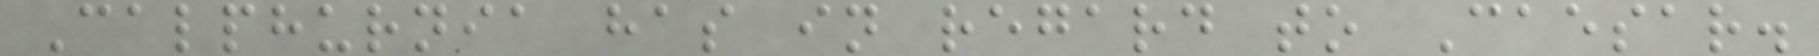Calphurnia has in regard to Caesar.
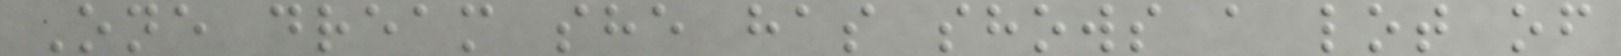One dream she has shows a lot of
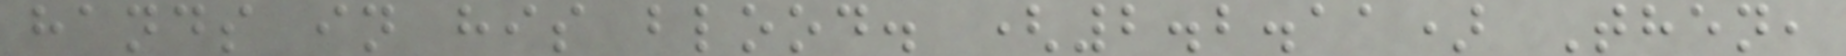hands in his blood. (2.2.11) Then,
